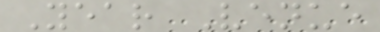Year Venue
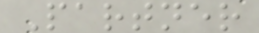Partner
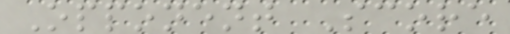Opponent Score
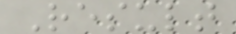Result
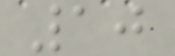10
